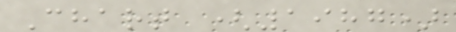Chart (1987)
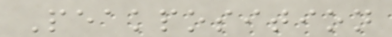Peakposition
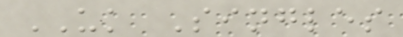UK Singles
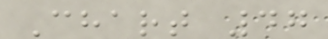Chart 47
